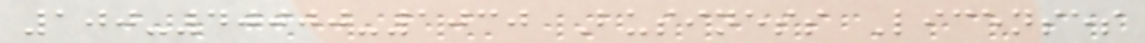100-40000-1030 Business Licenses
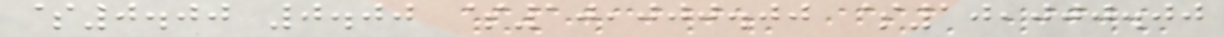$0.00 0.00 $10,000.00 $10,000.00
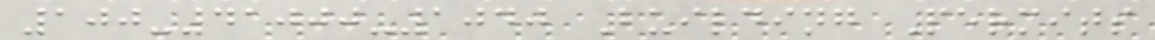100-41000-1040 Building Permits
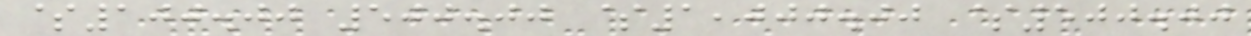$100.00 500.00 $1,000.00 $500.00
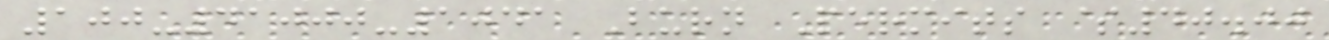100-41000-1041 Burn Permits $40.00
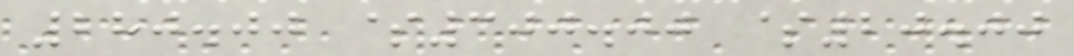280.00 $300.00 $20.00
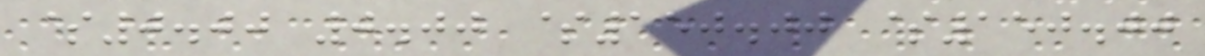$0.00 0.00 $150.00 $150.00
